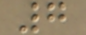7
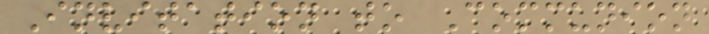Invitation to Communion
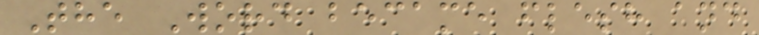The Word became flesh and
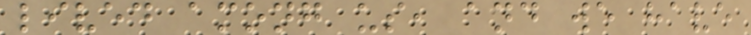lived among us, and we have
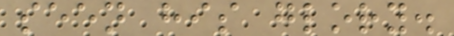seen his glory.
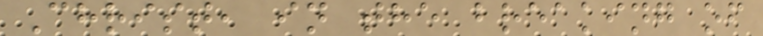Christ, in the breaking of
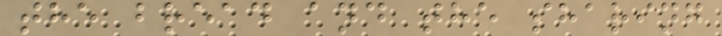the bread and the sharing
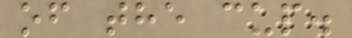of the cup.
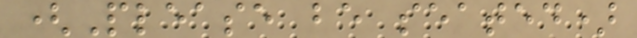(Please be seated)
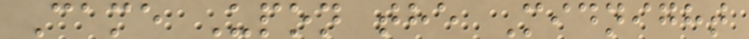Came Upon the Midnight
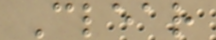Clear
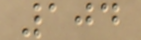104
